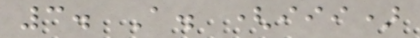3. A. (iii)
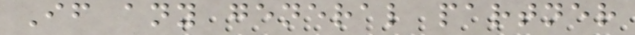If any general partner
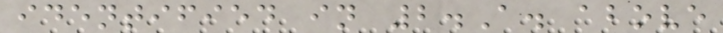identified in 2.A. above
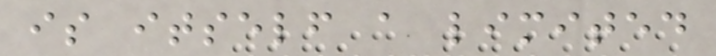is itself a limited
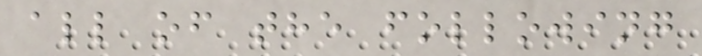all of the following
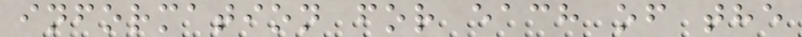information for each of the
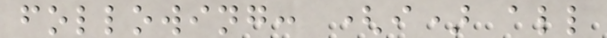following: (i) all
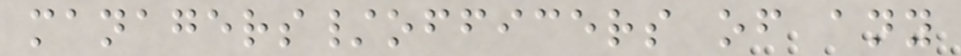managers/officers of any
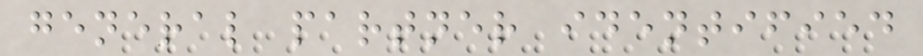general partner identified
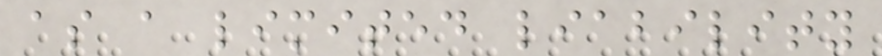as a limited liability
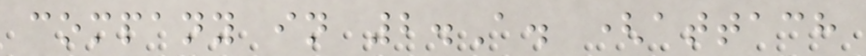company in 2.A. (attach
